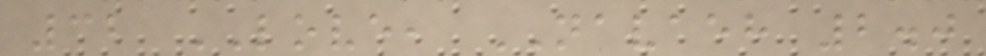32 LOVE, NAVAEH 2.0
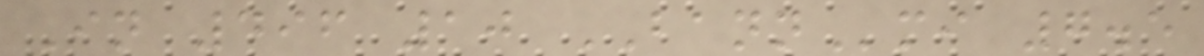In 496 10 BANNmi 7.5
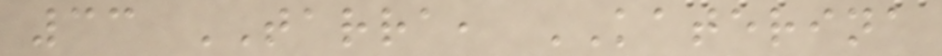33 TARRA, KATERINA
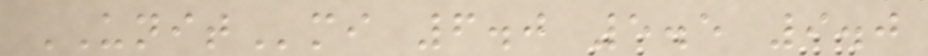UNITmi 6.0 5.5 9.0
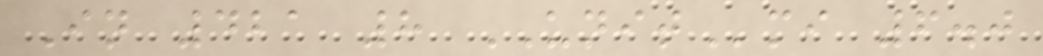In 421 8 UNITmi 6.0
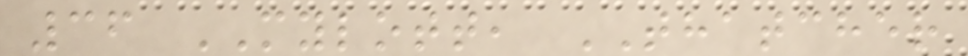36 MYLOTT, THATCHER
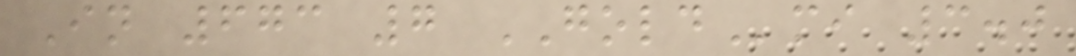In 673 7 GOLDmi 3.0
